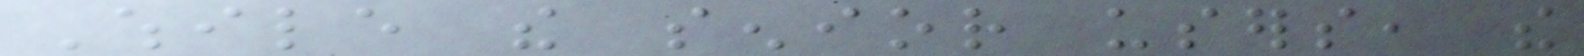While the senior users, the
